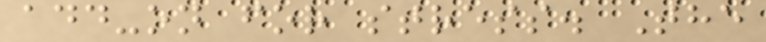add-on for stress. The
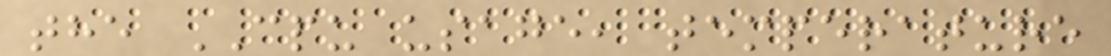the CPU usage, temperature
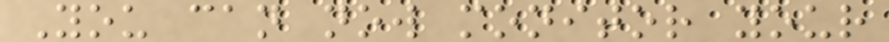You can now monitor your
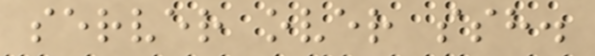server over ssh.
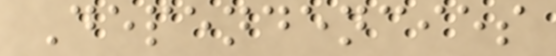Dependencies
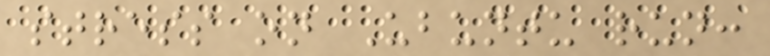stress on Ubuntu run:
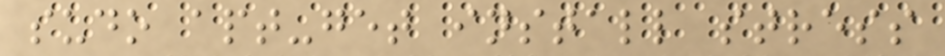sudo apt-get install stress
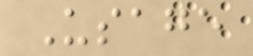Usage
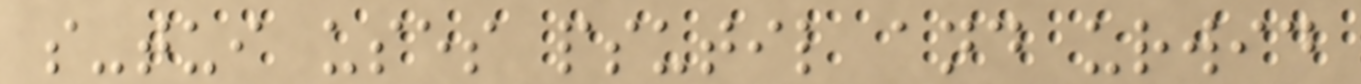s-tui uses psutil and urwid
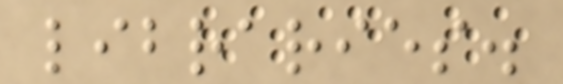libraries.
